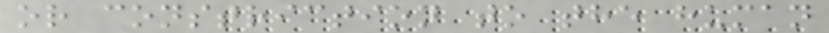or constriction to the human
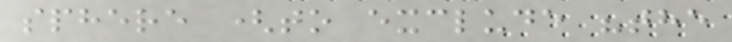sphere (to exclude "the
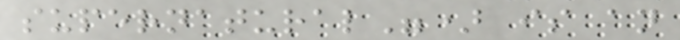supernatural") is an
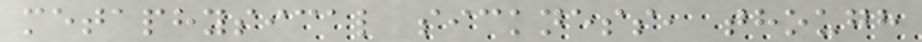metaphysical sickness, though
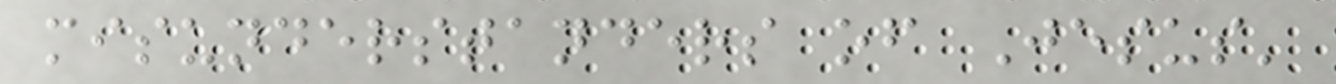misunderstanders of Jesus'
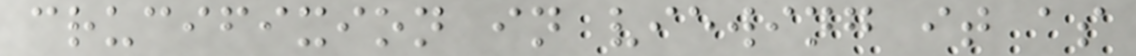crucifixion in viewing it as
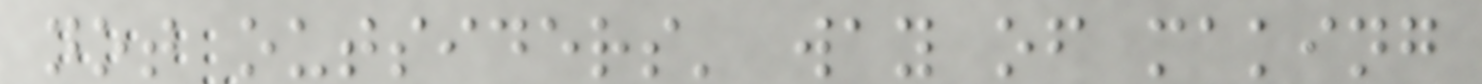not outsiders' way of making
